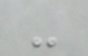-
